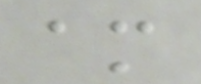am
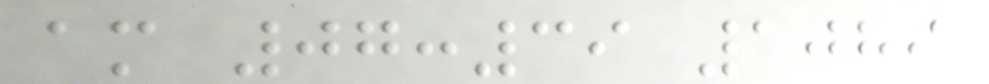am 07:39 1089
